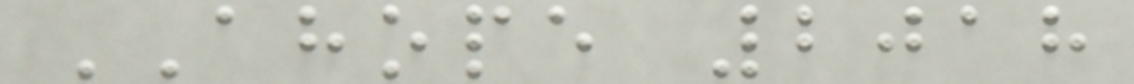AHOPE 2018
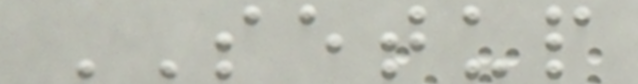SETUP
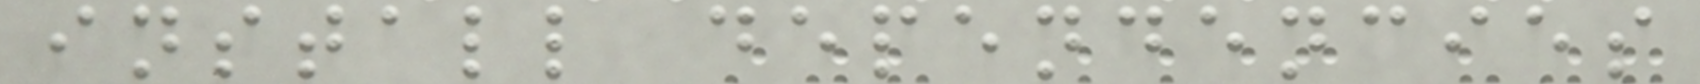install dependencies
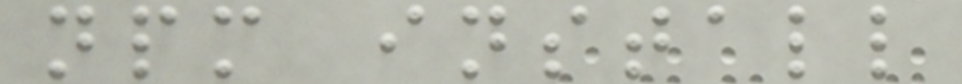npm install
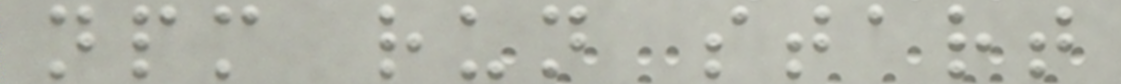npm run start
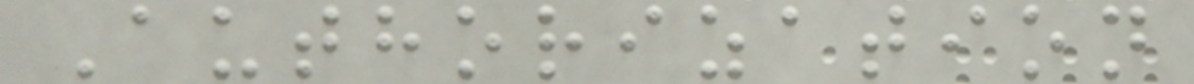Authorization
